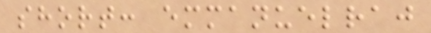short: emmanuelraj
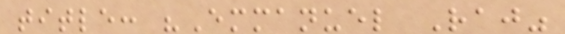title: "Emmanuel Raj"
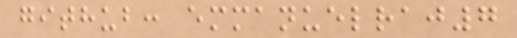github: emmanuelraj7
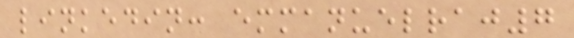linkedin: emmanuelraj7
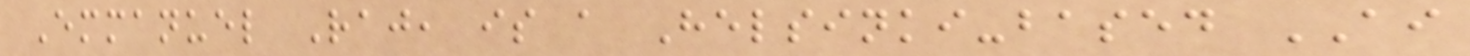Emmanuel Raj, is a Helsinki-based AI
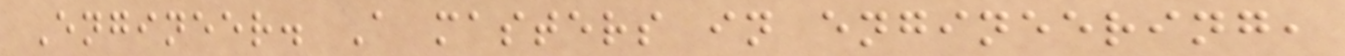Engineer. A masters in engineering,
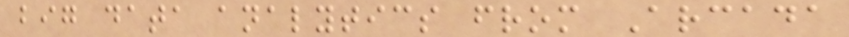big data analytics from Arcada
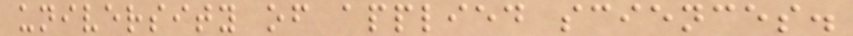university of applied sciences.
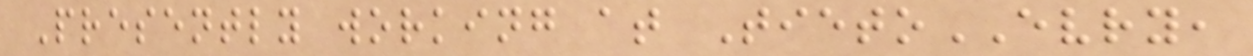Presently working at TietoEVRY,
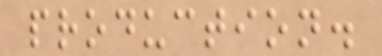production.
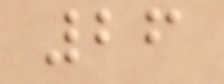26
